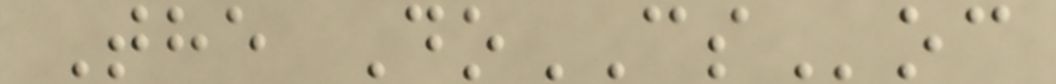The DoCSoc
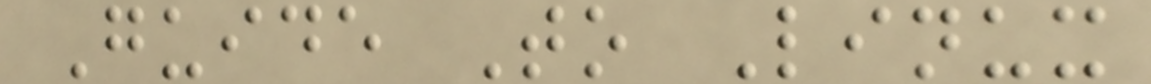Guide To Linux
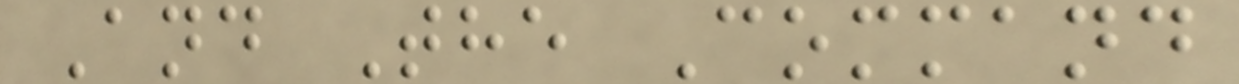And The Command
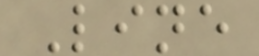Line
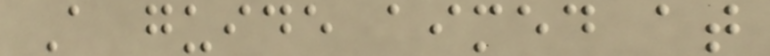A guide aimed at
